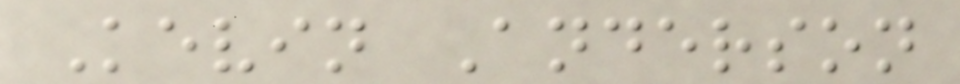Kevin Anderson
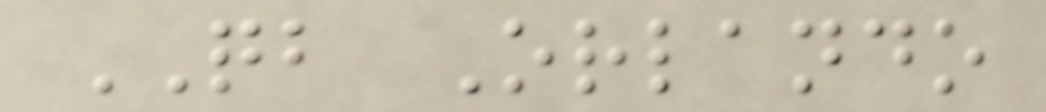QB Orlando
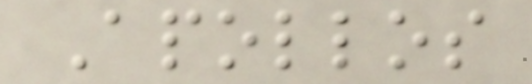Apollos
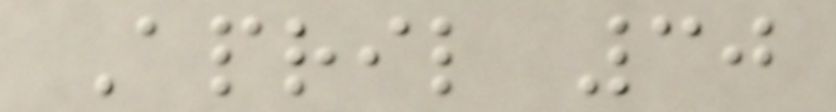April 30
